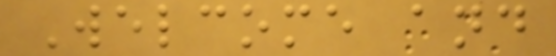Welcome and
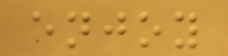enjoy
